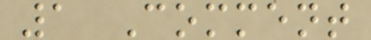1 Comment
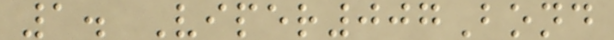1. Viper007Bond
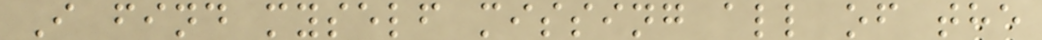I find myself missing all of the
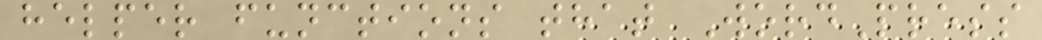helper functions that WordPress
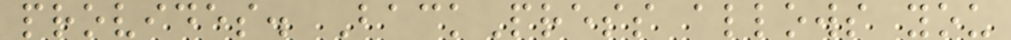provides. BackPress allows you
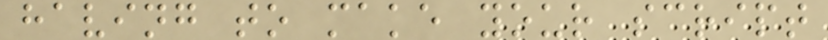having to make your script
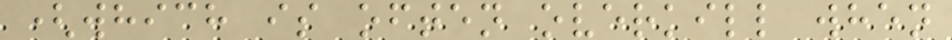(which is often overkill when
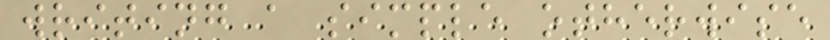writing a simple otherwise
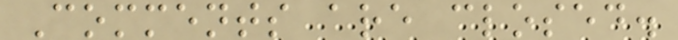Comments are closed.
